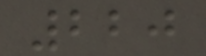220
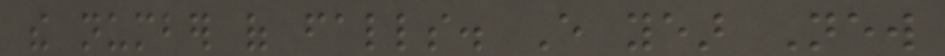the number of falls. Every year New
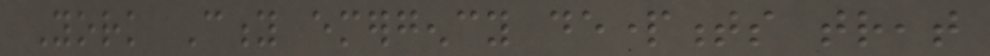York City emergency departments treat
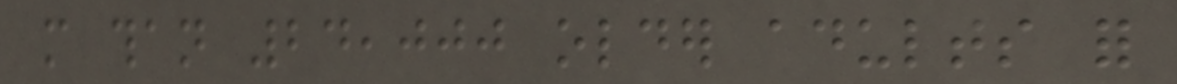more than 24,000 older adults for
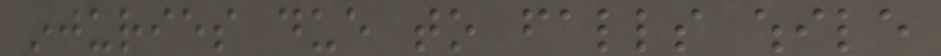injuries due to falls while
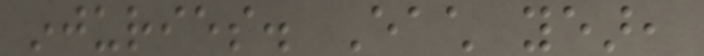injuries. Each year,
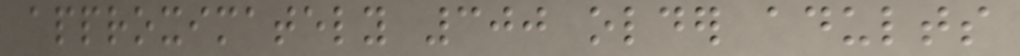approximately 300 older adults
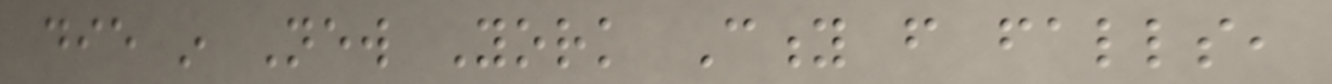die in New York City from falls,
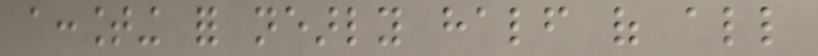accounting for nearly half of all
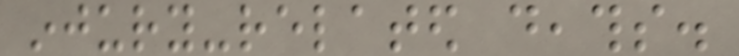injury-related deaths.
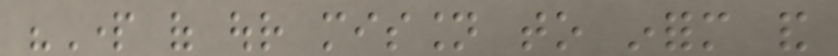"Part of our mission to inform and
